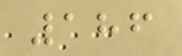186
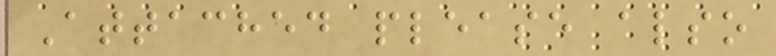Attached please also
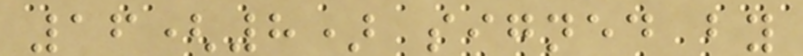16(8) signed by
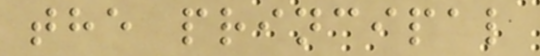the principal
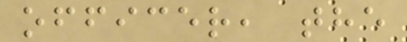officer, the
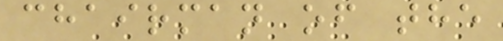chairman of the
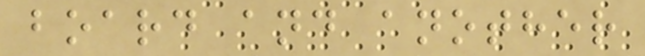board and another
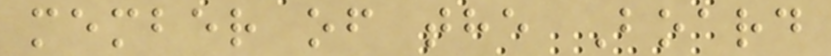member of the Board
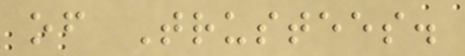of Trustees.
